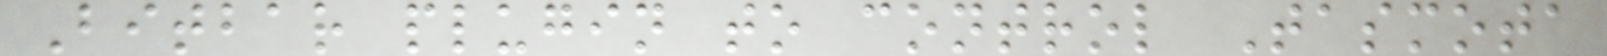Bitbar plugin to control Tasmota
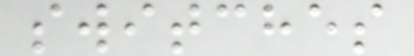switches
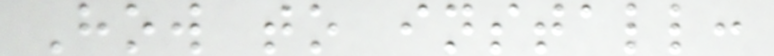How to install:
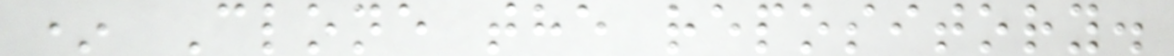* Clone the repository.
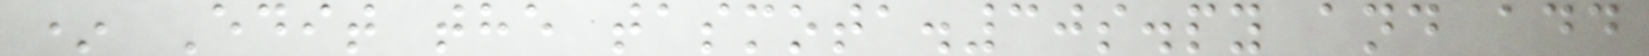* Edit the tasmota.30s.py and add
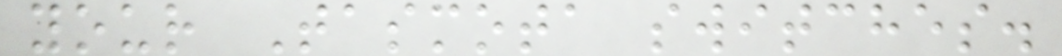your Tasmota switches.
